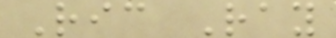Ric Ray
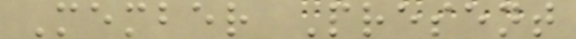Member Present
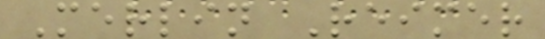Merlin Reimer
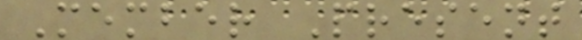Member Present
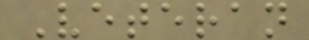Veteran
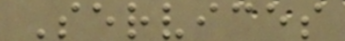Services
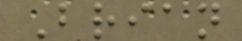Brian
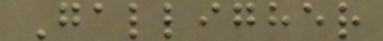Galligher
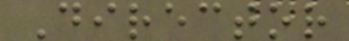Director
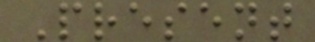Present
